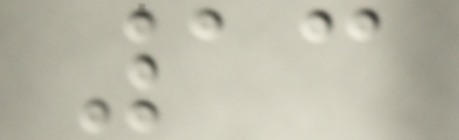13
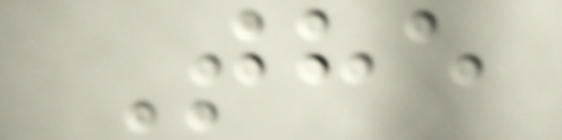The
